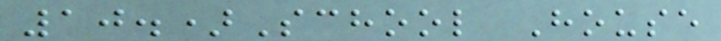10.)School House
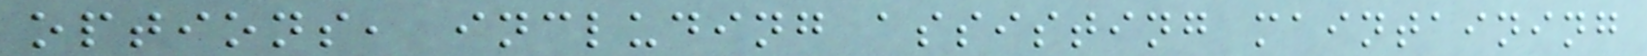options, including assisting maintaining
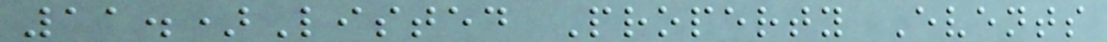11.)Listed Property Events
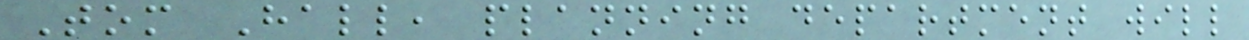Tom Hall, planning department will
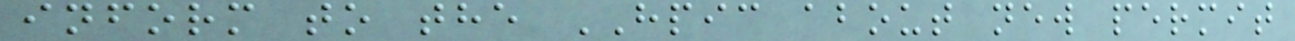inform to the HPIC about new permit
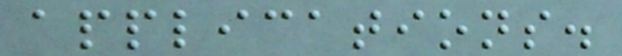applications.
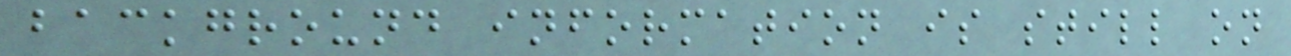background information is still on
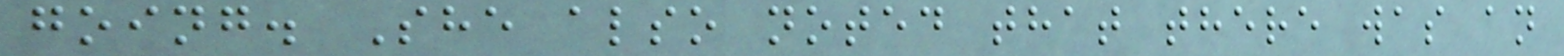going. She also noted that there was an
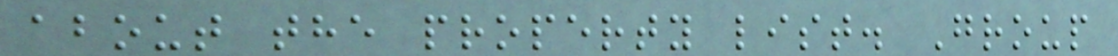about the property list. Group
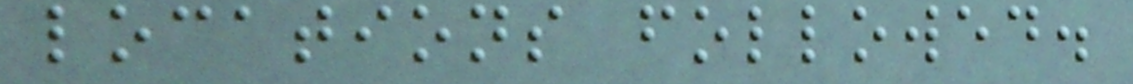locations followed.
